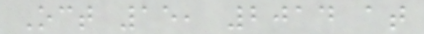Oct 15, 2014 at
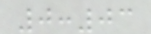0:03
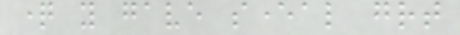question you gave several great
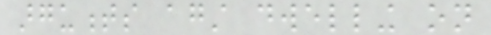arguments against dwelling on
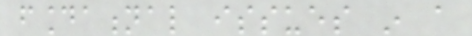foundational issues in a
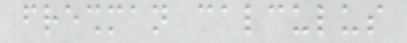freshman calculus
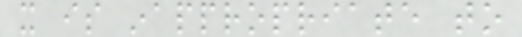it is inappropriate to
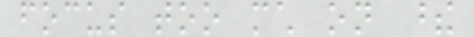focus too much on these
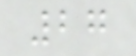27
